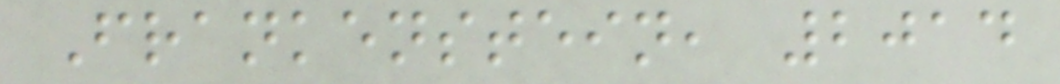Frankenstein, 2014
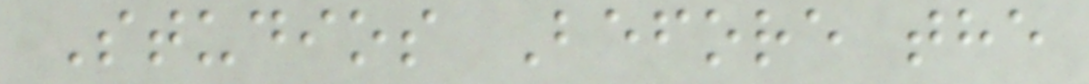Studios Before the
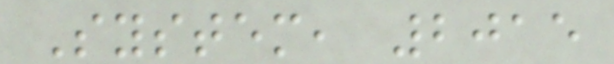System, 2015
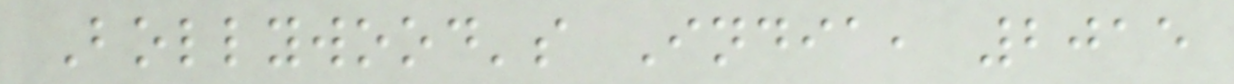Bollywood's India, 2015
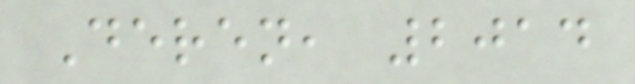Deren, 2014
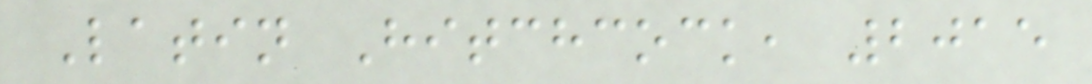Latin Hitchcock, 2015
